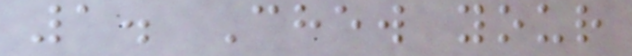1. Chew your
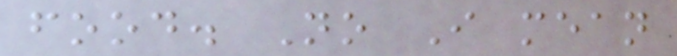food. No I mean
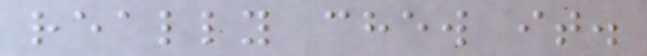really chew it.
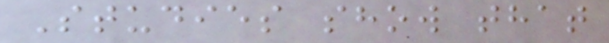Studies show that
